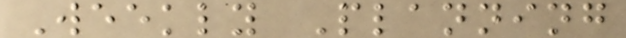Weekly Planning
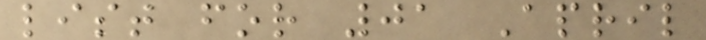list for 01 April
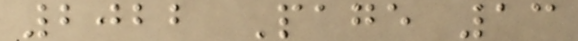2022 Page 13
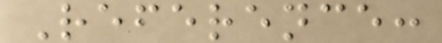Reference:
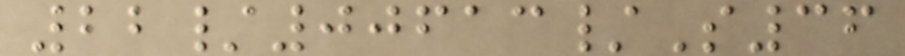22/00613/S36
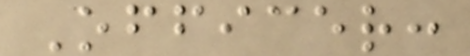Officer:
